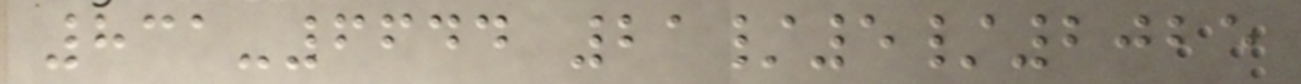831-6644 21/5/2025
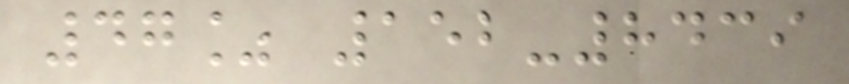47% 152-8439
